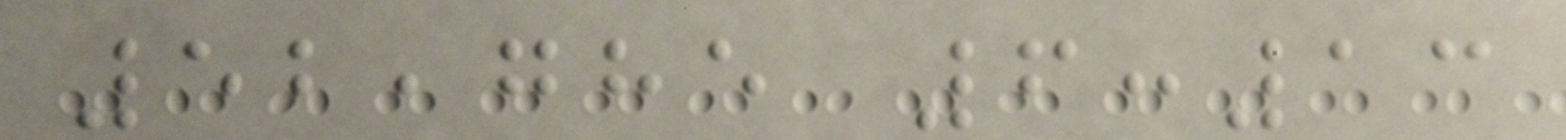52,785 6:13
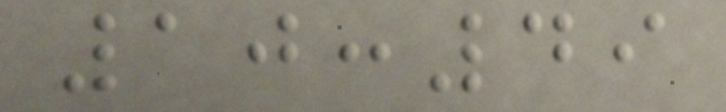10:49
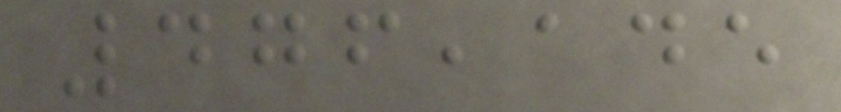476,145
